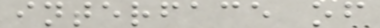interface of
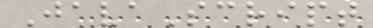JavaScript
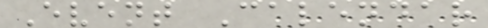Event Calendar
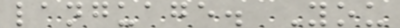language. You
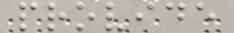provide
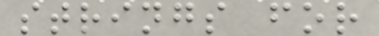strings for
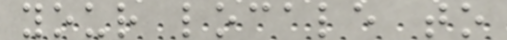your locale to
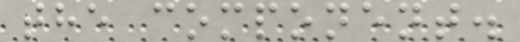the component.
